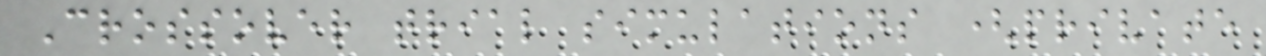Crossover trial simulations (private
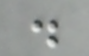.
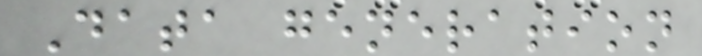Data generation
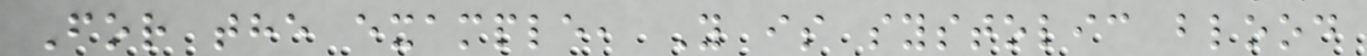For the example, Y is systolic blood
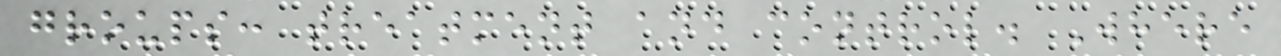groups: treatment and control. Where
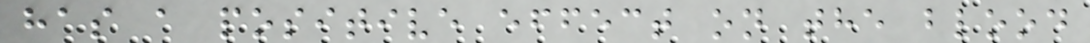has a positive effect on the blood
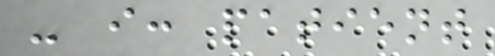- i: patient
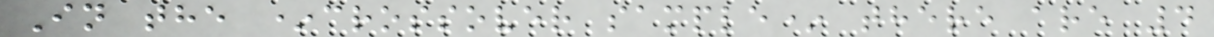In the *crossover sample* there are 4
